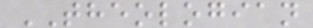THEOLOGIAN
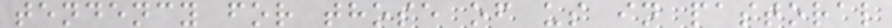tendency for those of us in pastoral
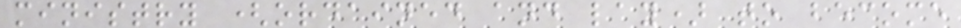ministry (ordained and lay) to become
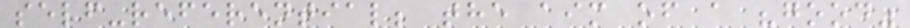self-referential; the aim of a "good"
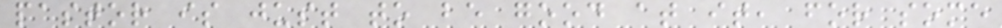pastor is just to be good at it, for some
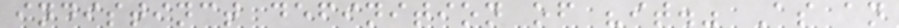indistinct definition of "it." As an
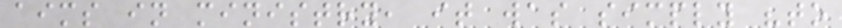aims in ministry, it was simply "to
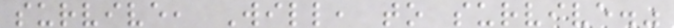survive, Will, to survive."
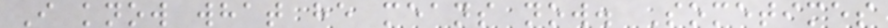I know what he means now. Sometimes
